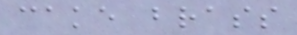cake brass
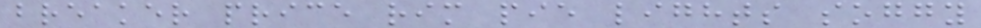breaker price rim pie lights soggy
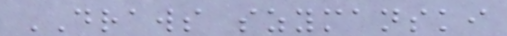DRAWS szymanski
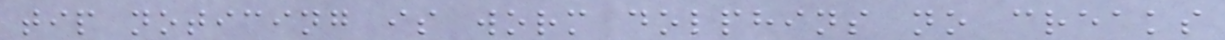tip noticing is worm dolphins no creaks
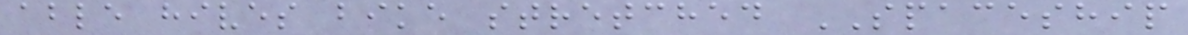able hives bike stretched SPACESHIP
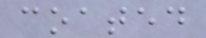coated
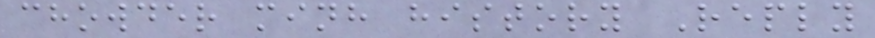chowder minh history Reply
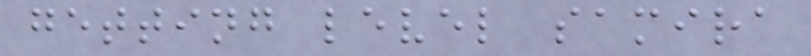getting level samira
